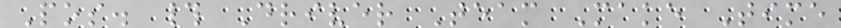Pos. # Driver Team Make Time
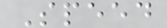Speed
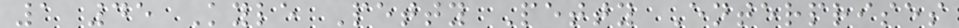1 45 Kyle Petty Petty Enterprises
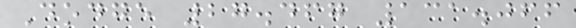Dodge 27.467 131.066
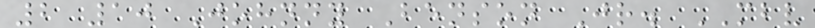2 10 Johnny Benson Jr. MBV
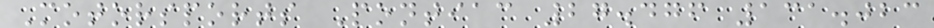Motorsports Pontiac 27.476 131.023
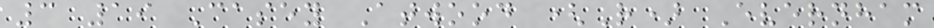3 19 Casey Atwood (R) Evernham
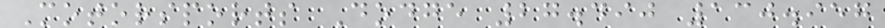Motorsports Dodge 27.490 130.957
